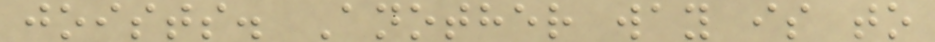joists. Another way is to
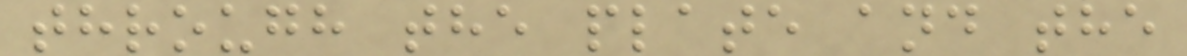through the plate and the
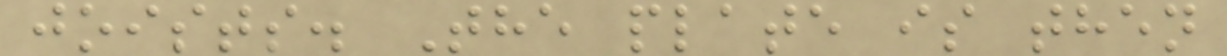joists. The plate is then
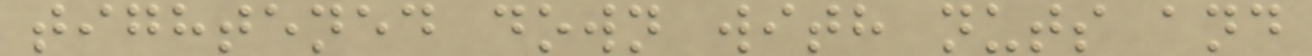tightened down with nuts and
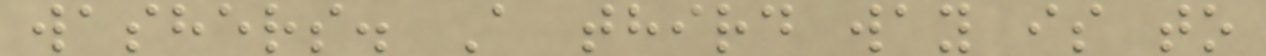washers. A third way is to
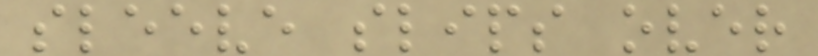sleeve slips over
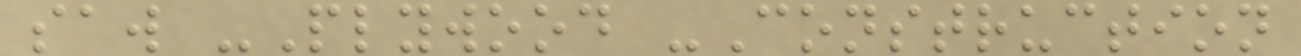saw -Plywood -Construction
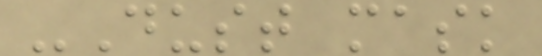-Dust mask
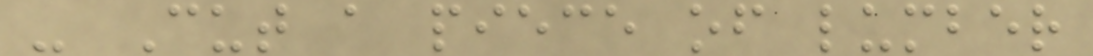- Cut a piece of lumber
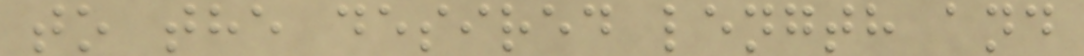to the desired length and
